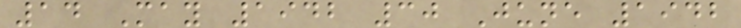14 May 1942 30 June 1942
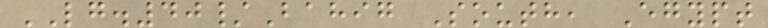LG.40/Bahig South, Egypt
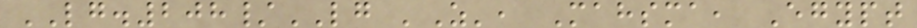LG.208/LG 'Z', Mahsma, Egypt
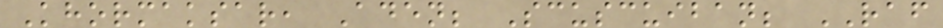Khormaksar, Aden; Scuscuiban; RAF
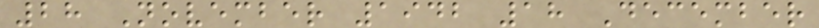28 November 1942 18 December
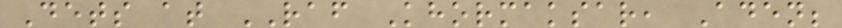Dets at RAF Khormaksar, Aden;
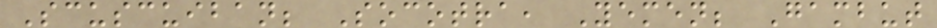Scuscuiban; Socotra, Yemen; Gambut
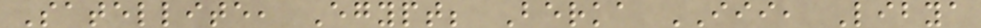Satellite, Egypt; Berka III, Libya
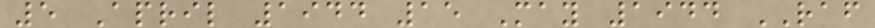5 April 1944 15 May 1944 RAF
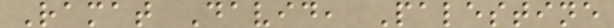Ramat David, Palestine
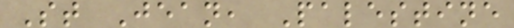St Jean, Palestine
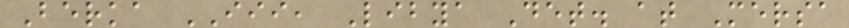Berka III, Libya Det. at Mersa
